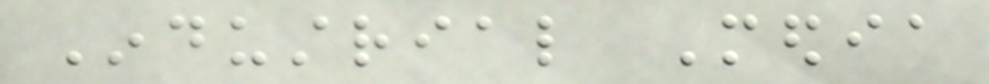Industrial Media
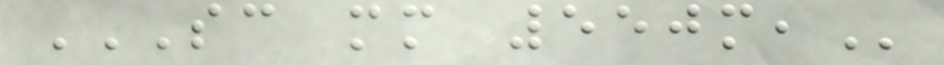SC MM 550M,
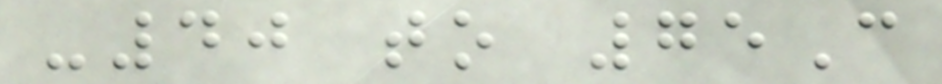-40 to 75C
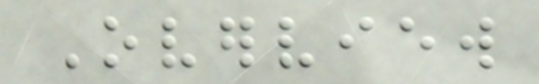Overview
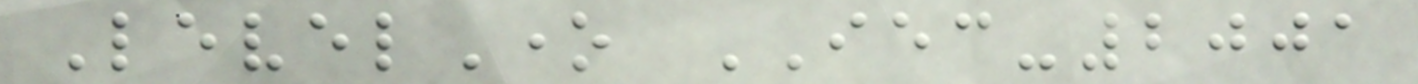LevelOne IEC-2001
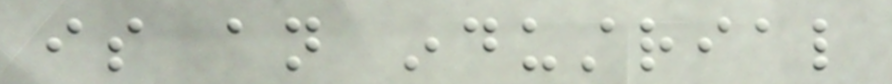is an industrial
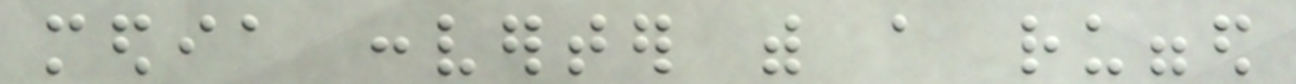media converter with a rugged
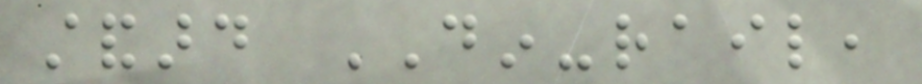standard DIN-rail,
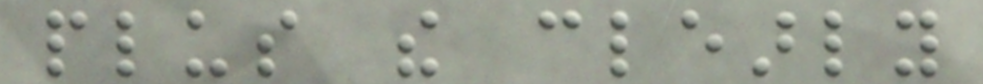plus the clearly
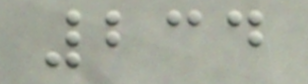234
